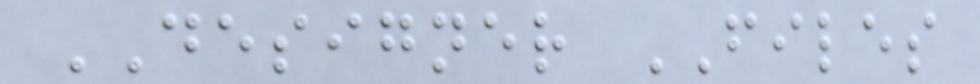DESIGNER FILES
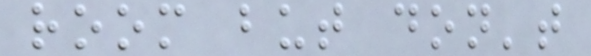room but don't
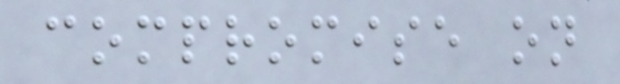compromise on
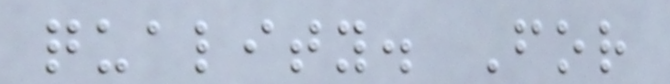quality. For
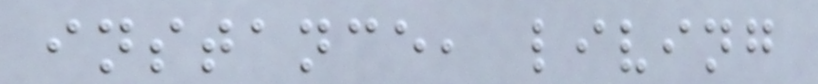instance, living
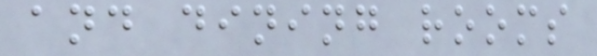and dining rooms
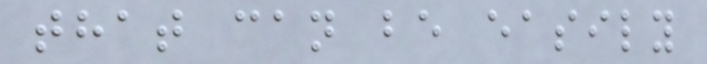that can be easily
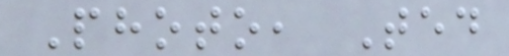Photo, Ted
